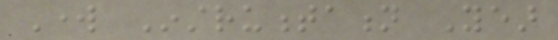Work Instrumentation Year
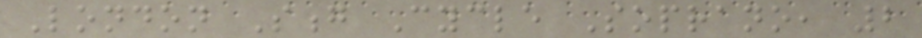London Song Cycle Soprano, 2
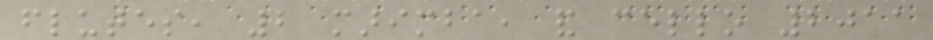flutes, 2 marimba, and cello 2011
